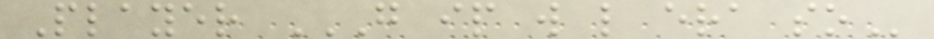Player G IP W L ERA SO
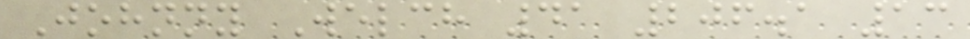Johnny Welch 41 206.1 13
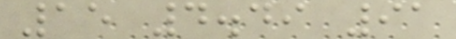15 4.49 91
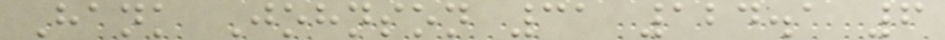Hank Johnson 31 124.1 6
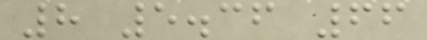8 5.36 66
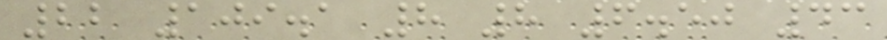22 109.1 8 8 6.50 43
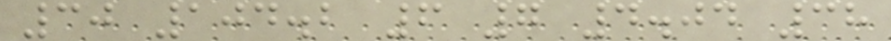30 104.2 6 7 4.04 38
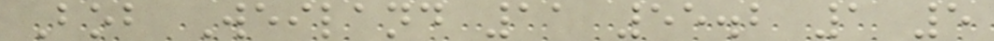Bob Weiland 11 55.2 1 5
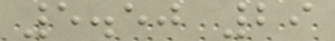5.50 29
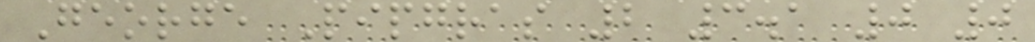George Pipgras 2 3.1 0 0
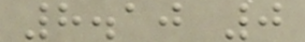8.10 0
